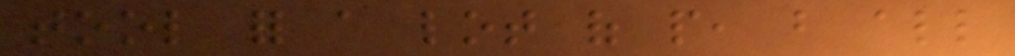tool for a lot of people, but all
